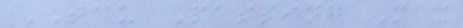TCU Passing Max
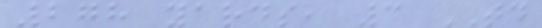278 yards, 3 TD
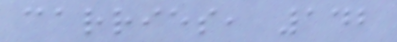carries, 142
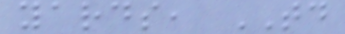yards, TD
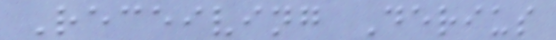Receiving Derius
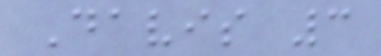Davis 3
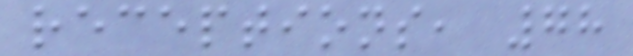receptions, 78
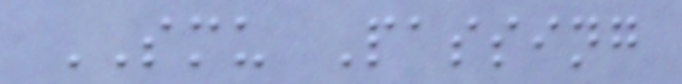SMU Passing
